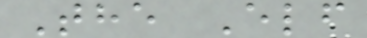The Elf
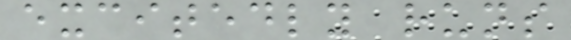excitedly runs
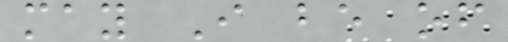may I be of
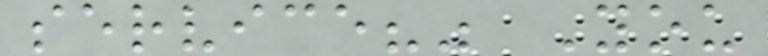service?" You
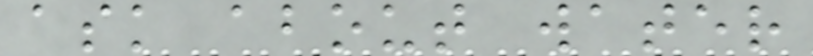ask about water
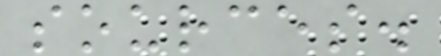sources.
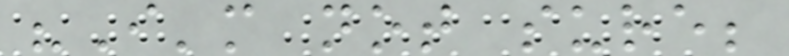"I'm not sure;
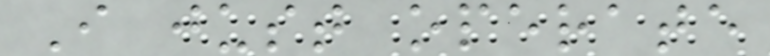I just operate
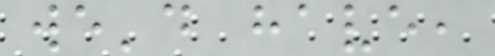we'd have,
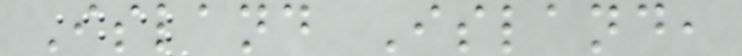Island Island,
